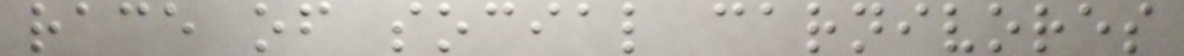race of social carnivores
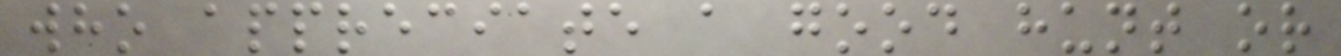who appreciate a good hunt or
